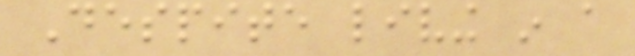Despite living in a
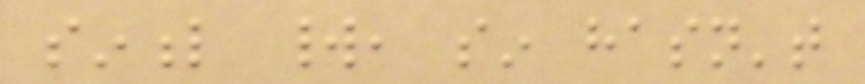sinful world, sin hasn't
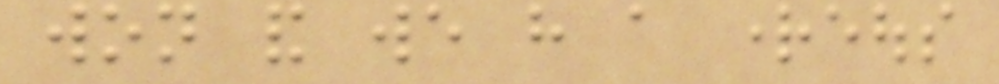won and we have a righteous
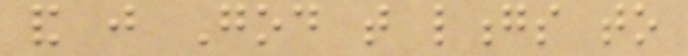and just God that longs to
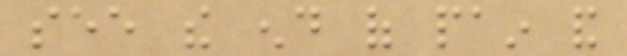see the end of pain and
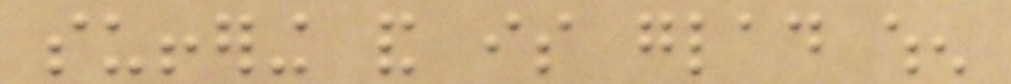suffering and is glad when
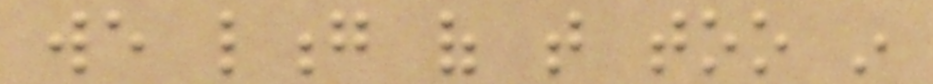we long of that too in
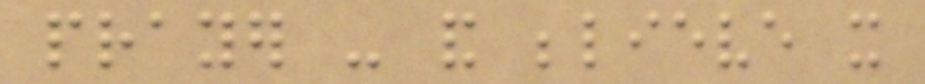prayer - and believe it
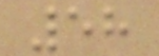58
